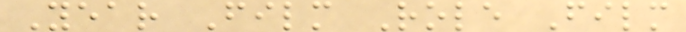Year Film Role Film
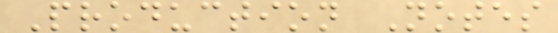Production Notes
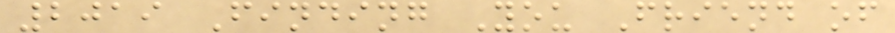2019 Finding You Friend of
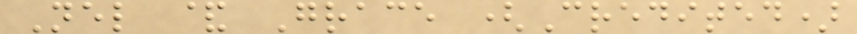Nel & Grace (Credited)
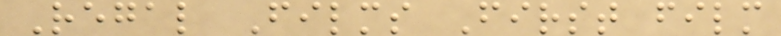Regal Films First film
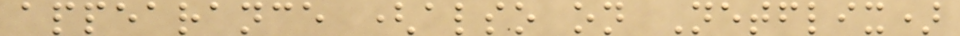appearance (also on Netflix)
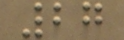27
